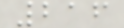216
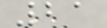21
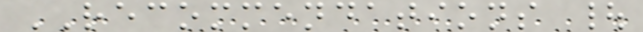RECOMMENDATIONS |
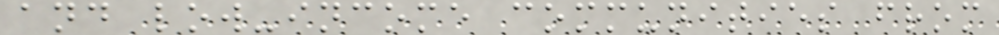and low-income communities from
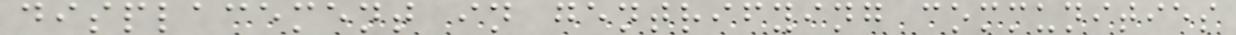displacement in gentrifying communities
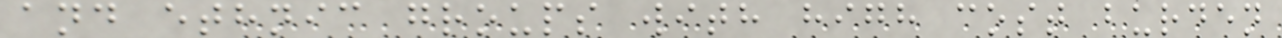and ethnic groups with high cost burden
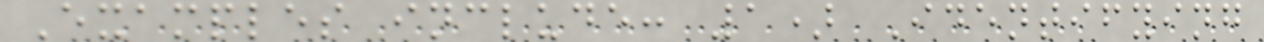Examples include: 1) Identifying
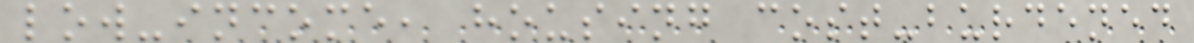low-income, housing cost-burdened
